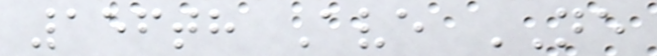156th Ave NE
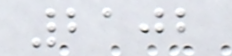2102
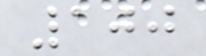100
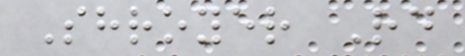Shroyer Rd
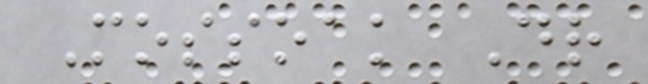Mossoak Dr
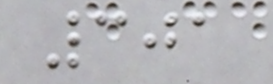301
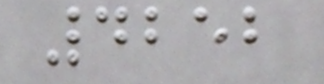4252
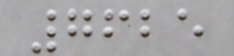7625
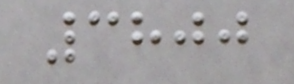3800
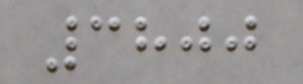3800
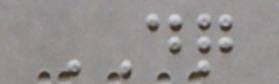DQ
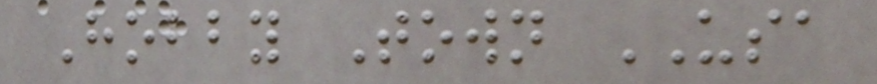Hobby Town USA
